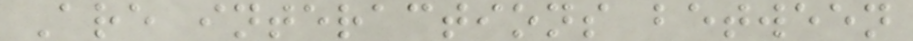Are interactions between
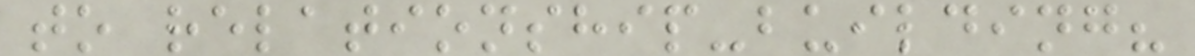to relationship-building?
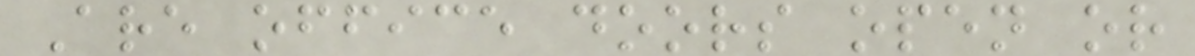Are office doors open or
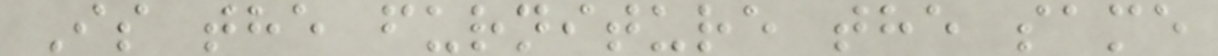Is the furniture the same
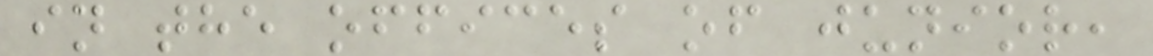in the offices of junior,
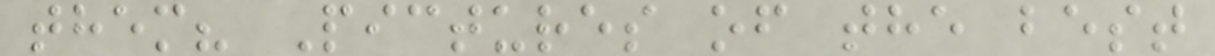them? Pictures of the best
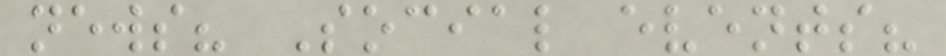news? Social events?
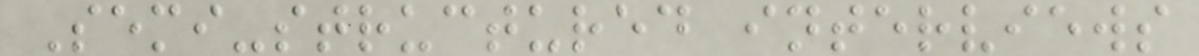Semi-structured interviews
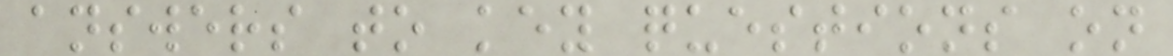answers to key questions on
